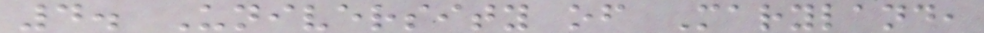4. University of Maryland,
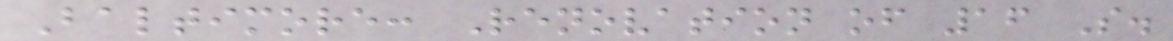Baltimore: Renovation of 16 S.
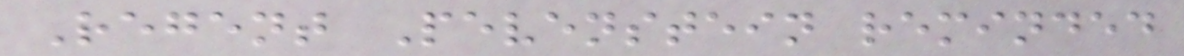Regent Pevenstein reminded
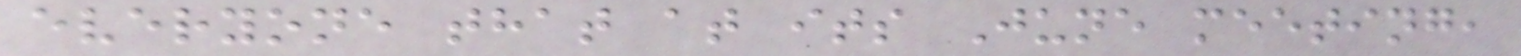everyone that at its June meeting,
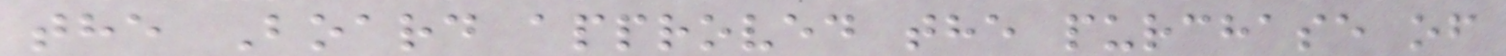the Board approved the purchase of
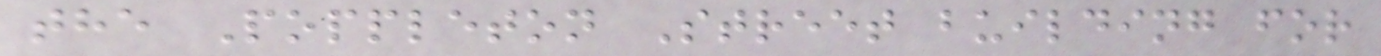the Poppleton Street building for
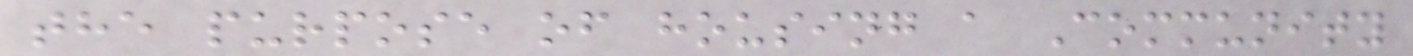the purpose of housing a Community
